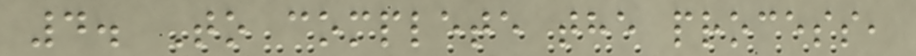4. To complete the process,
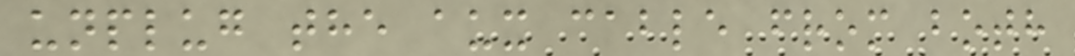unplug the aux cable from both
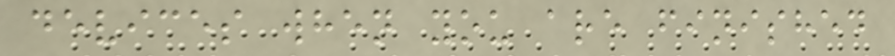devices when you are finished
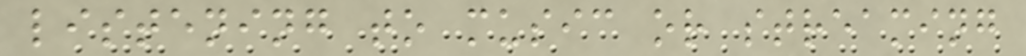listening to music or streaming
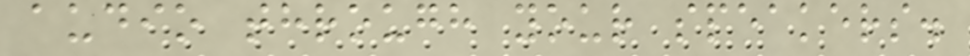audio through your speakers.
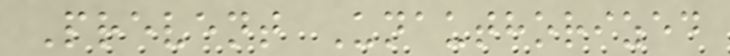Prevent Unauthorized
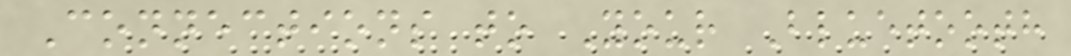Connections to Your Bluetooth
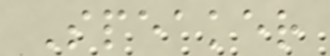Speaker
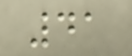41
